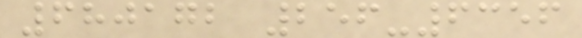680172 256-6356
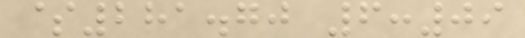$281.70 6:09
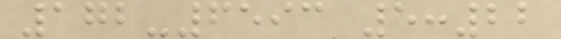172-6593 5:22
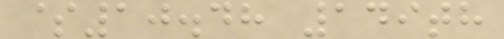$10.48 149th
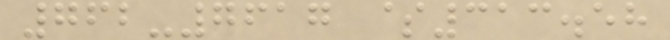762-7617 $313.58
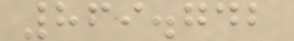869.742
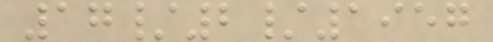17/2/1957
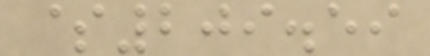$209.59
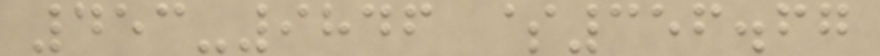453-9846 $356.67
